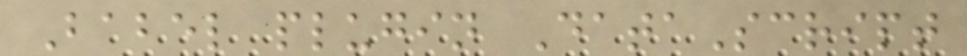Babel plugin DataScript
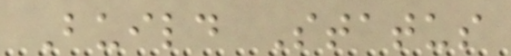Build Status
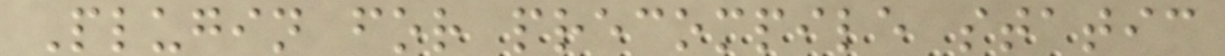Plugin for precompile static
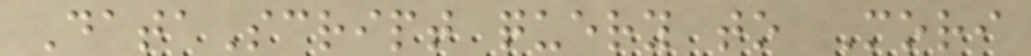DataScript query to Mori
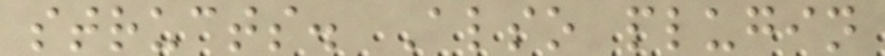structs. Also plugin
